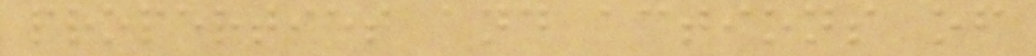properties and actions of
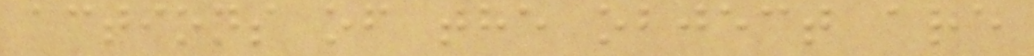actions of the object are
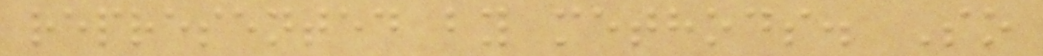represented by methods. So
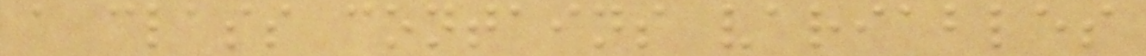a class contains variables
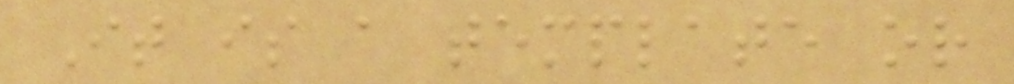It is a template or
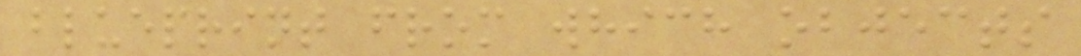blueprint from which objects
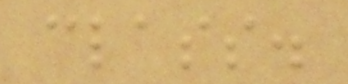class.
